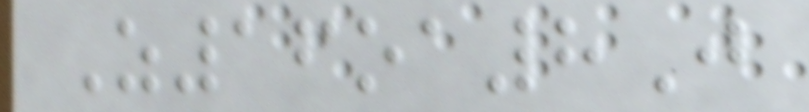Z16oa8J
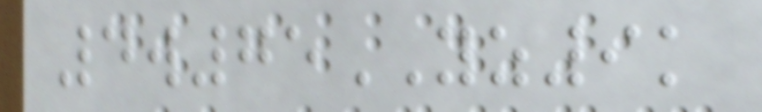4w75YZ9k
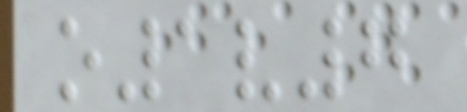o1v7
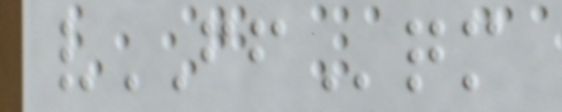vFFqm
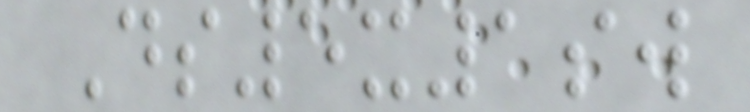Ds5x1sw
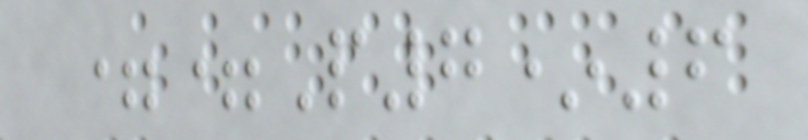==P7*6
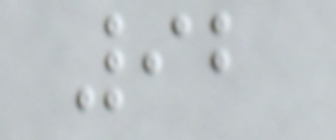92
